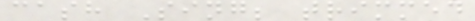cash Sing; trimmed
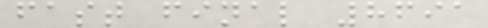fast final 8691
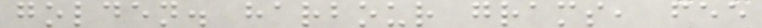golden. harbour grams, fee
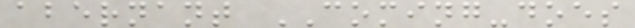abernant COMING-does
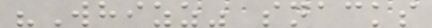"Whizz" snacks
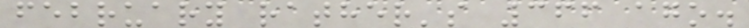february rather's 366 ago.
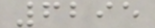6295
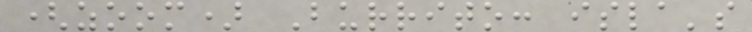(zoom) Burrito: isla's
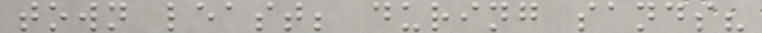town least; during sands?
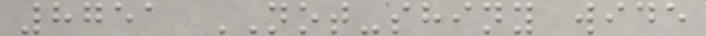8751 NOT-shiny wide
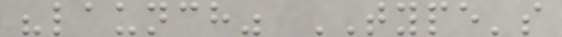"launch" TYPE's
